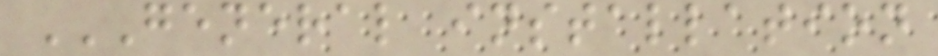GENERAL INSTALLATION
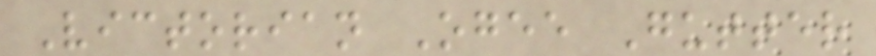Victorian Ogee Gutter
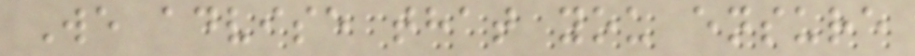We advise that you ensure
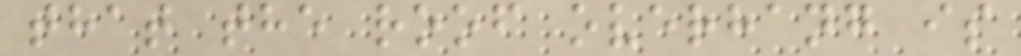that the roof overhang is
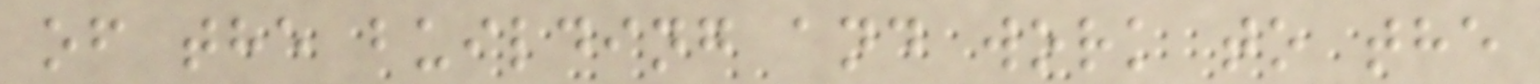of the building and work to the
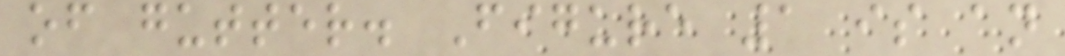of gutter. Figure 1 is an
